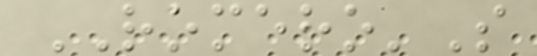ROMERO'S
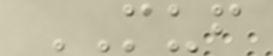MUF
